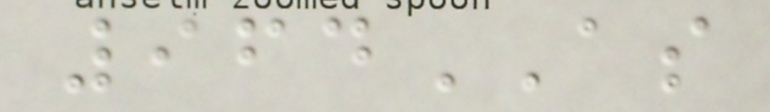964AS
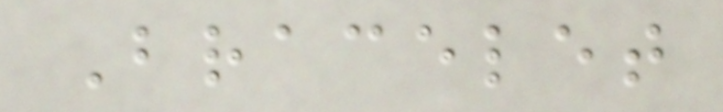Bracelet
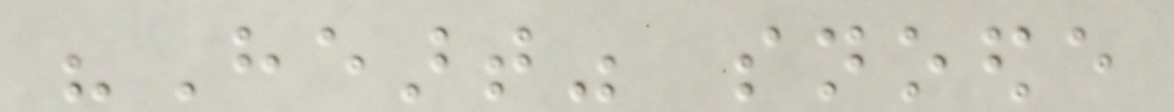"Heart" snoede
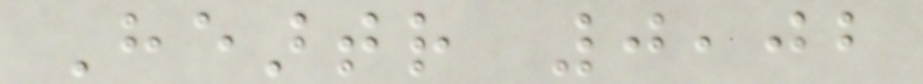Heartr 0,02
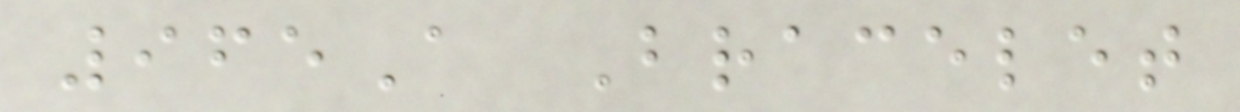965A Bracelet
